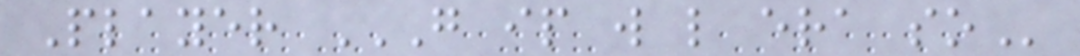Player G IP W L ERA SO
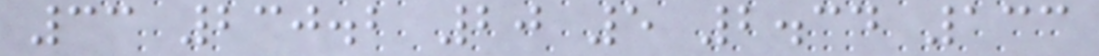33 230.2 20 5 2.34 133
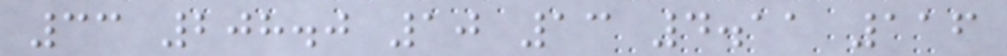33 208.0 10 13 4.11 116
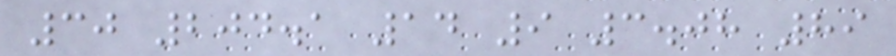30 204.1 14 9 3.08 89
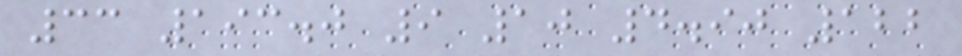33 193.0 9 10 4.90 122
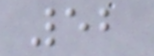52
